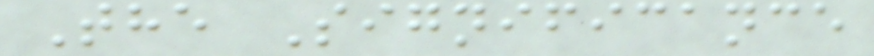The Significance
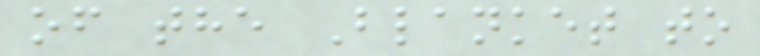of the Blanket to
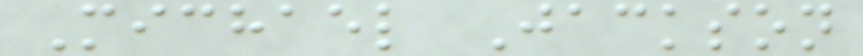Michael Jackson
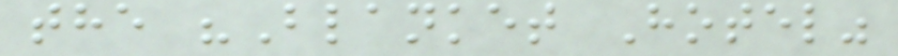the "Blanket Hotel"
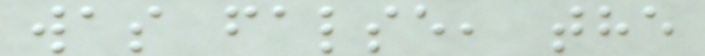was false, the
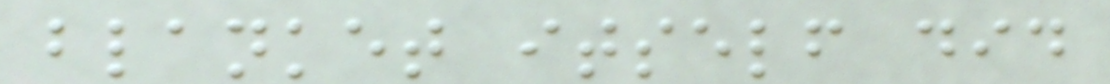blanket itself did
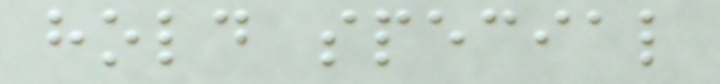hold special
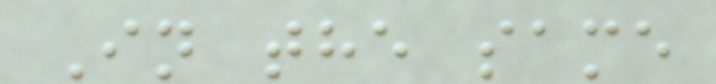In the same
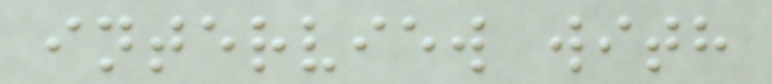interview with
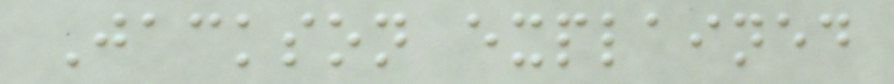Jackson explained
